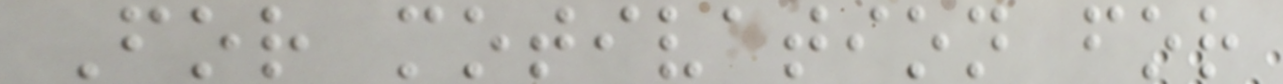For motivation for
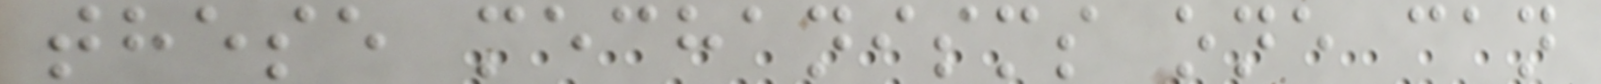these mechanisms one can
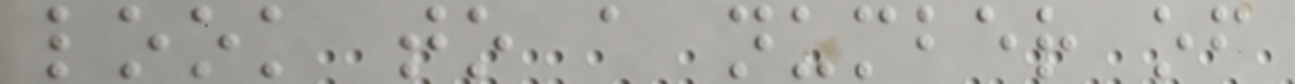look to a number of
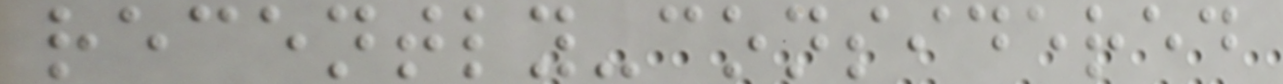recently-considered
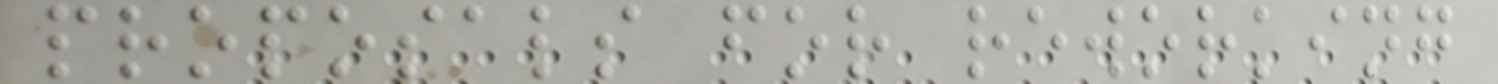proposals for reworking
